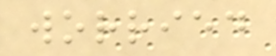worried
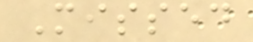Missed
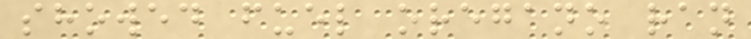showed fuel oregano ran
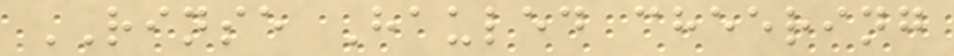RINSE Hauled cheering
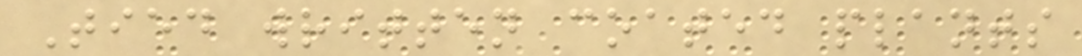Tied written coated plants
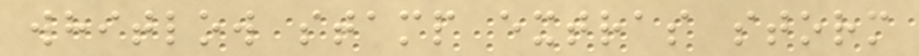whitlow stamp extras storm
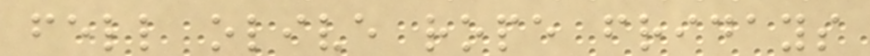fell olive rope fridays
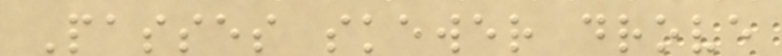Passes skewer drove
